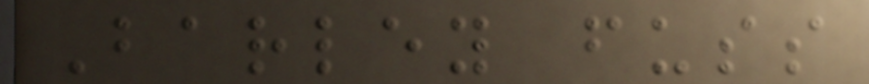Barley fuss
